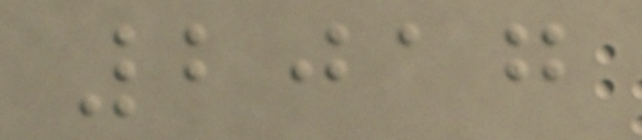2017
